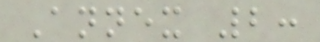Annex 2:
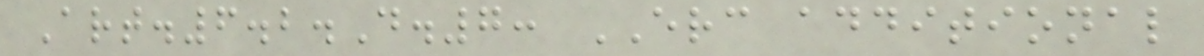Art.6.2.D.7: ERC additional
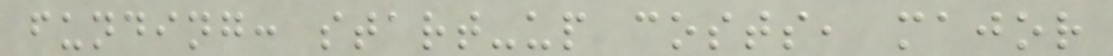funding: start-up costs, major
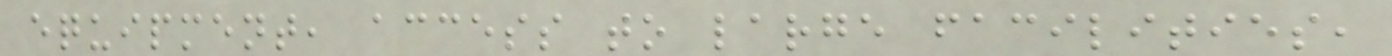equipment, access to large facilities,
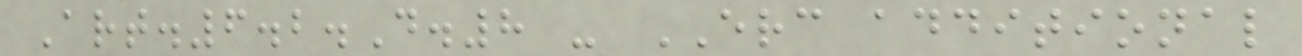Art.6.2.D.8 - ERC additional
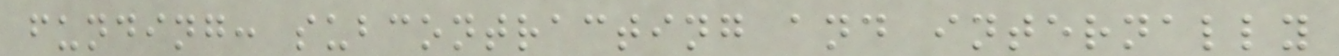funding: subcontracting and internally
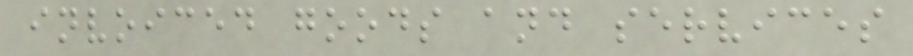invoiced goods and services
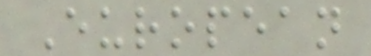European
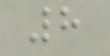8
